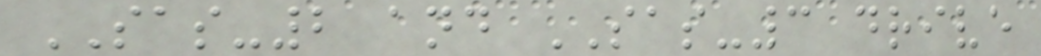SAS-2 and SAS-3 drive
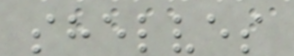shelves
